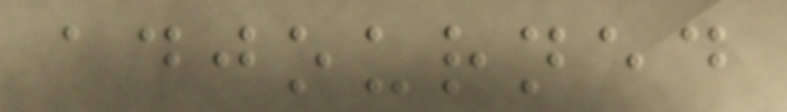adjourned
